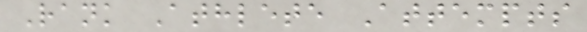Rank Athlete Attempts
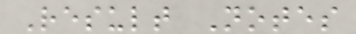Result Notes
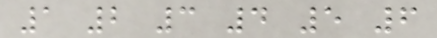1 2 3 4 5 6
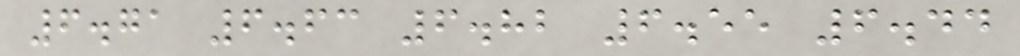6.71 6.63 6.82 6.55 6.44
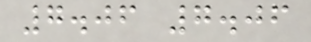7.06 7.06
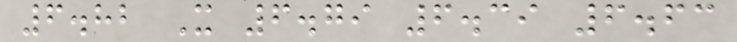6.82 X 6.79 6.39 6.63
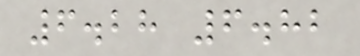6.28 6.82
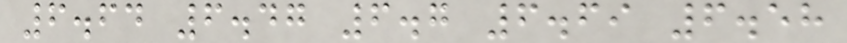6.64 6.47 6.7 6.69 6.58
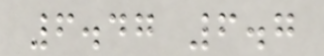6.47 6.7
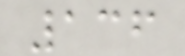136
